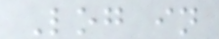Log in
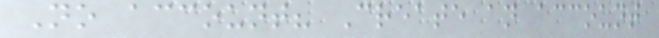No account? Create an account
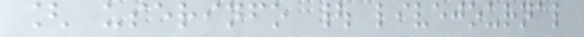[ userinfo | livejournal
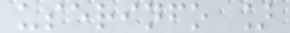userinfo ]
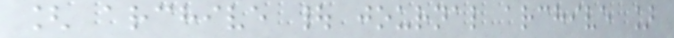[ archive | journal archive ]
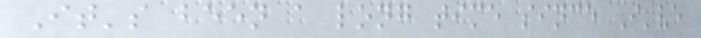It's been a long time since I've
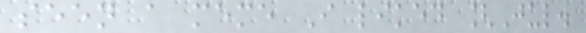seen a meme I liked [Jul.
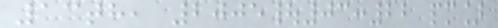13th, 2005|03:22 pm]
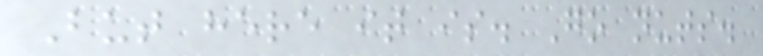But here it is. Go nuts.
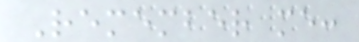Remember me:
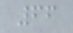66
